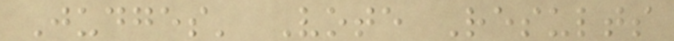Judges' Vote Results
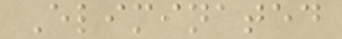Eliminated
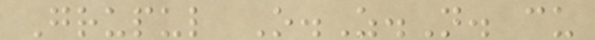Grupul O.Z.N. cu
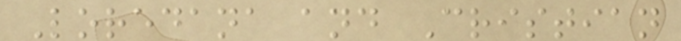Loredana and Cristian
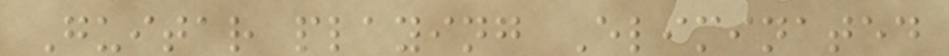Guitar playing Eliminated
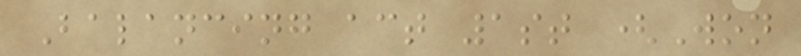Balancing act 1st (Won
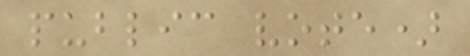public vote)
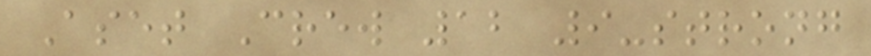Aset Crew 12 9-strong
